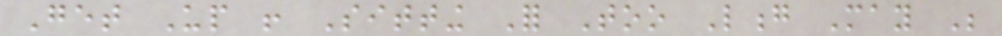Get Up ! Sitting For Too Long May Be
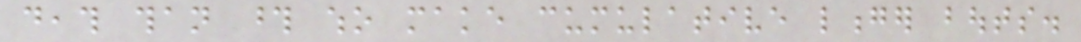death than those who make cumulative longer bouts.
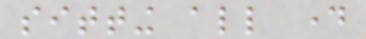sitting all day
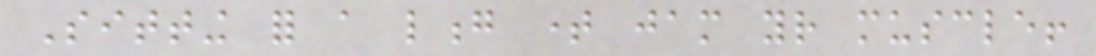Sitting for a long time jam your muscle!
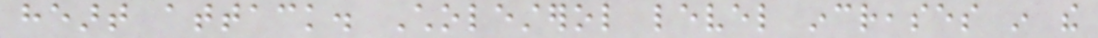heart attack. Cholesterol level increases in the
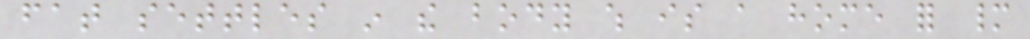fat settles in the body which is a home for many
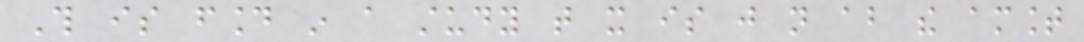This is found in a study that it is just not about the amount
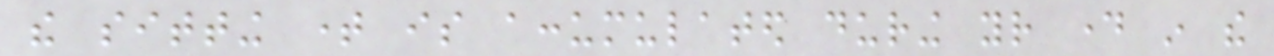the sitting time is accumulated during your day in the
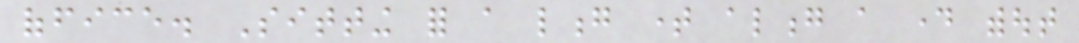office. Sitting for a long time along a day without
